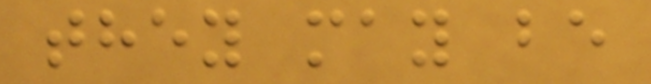they may be
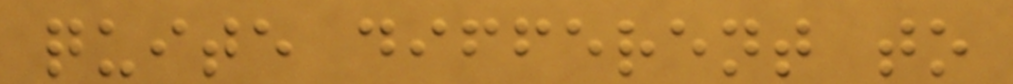quite different to
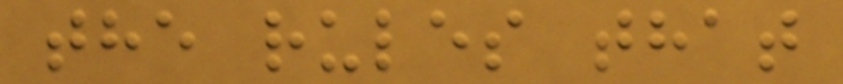the rules that
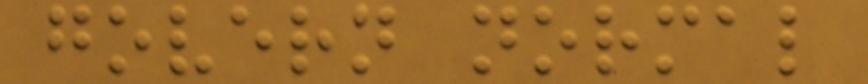govern normal
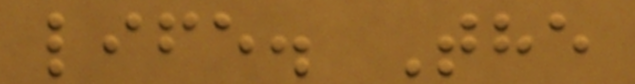life. The
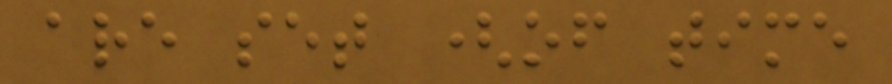are set (of time
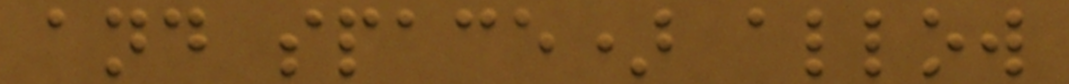and space) allow
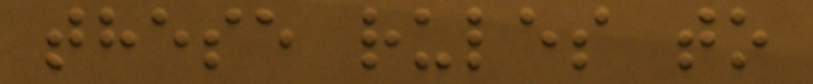these rules to
